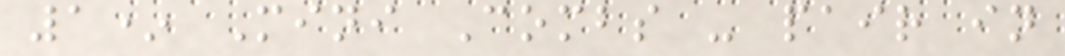1* Mini Combs - pair in
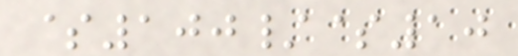$100/$10
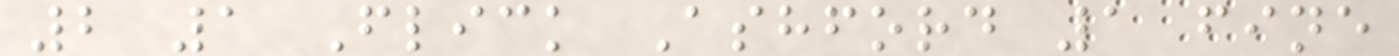2 1 Flick Ashford 1 fine
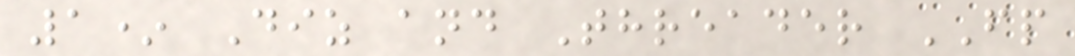1* Diz and Threader FP
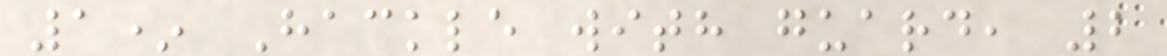1* Hackle with guard, 2
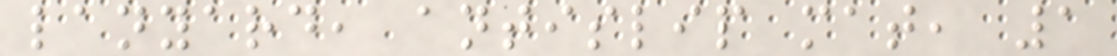lanyard, antislip mat, 1
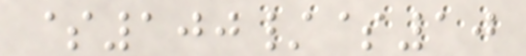$100/$10
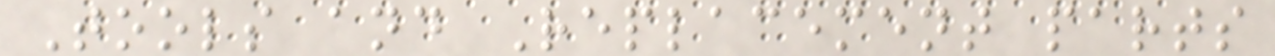Tools and Replacement parts
